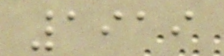1919
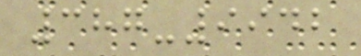387-9942
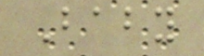Baby
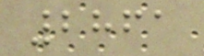2861
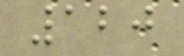120
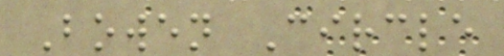Bowen Circle
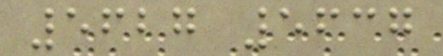5627 5637
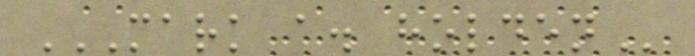MARK A. HOLDEN
